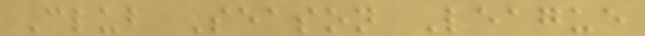Club Season League
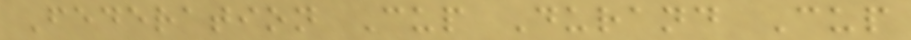Federation Cup Durand Cup
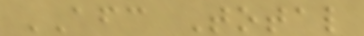AFC Total
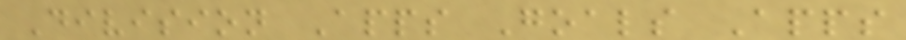Division Apps Goals Apps
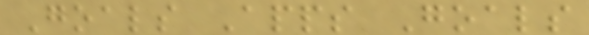Goals Apps Goals
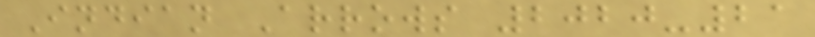Indian Arrows 2020-21
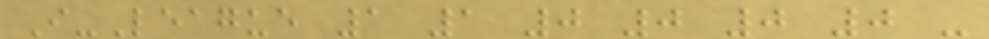I-League 1 1 0 0 0 0 -
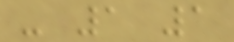- 1 1
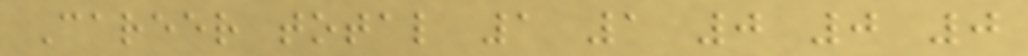Career total 1 1 0 0 0
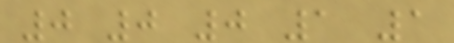0 0 0 1 1
